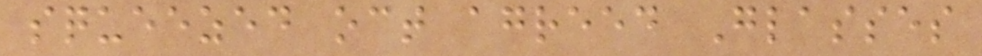squeezed oct agreed Glasses
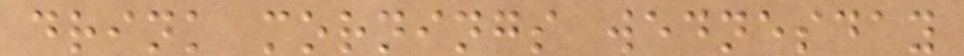drink mornings wednesday
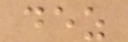dez
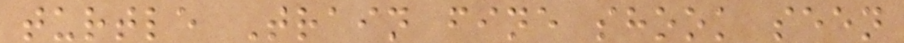turtle Train fine shook seen
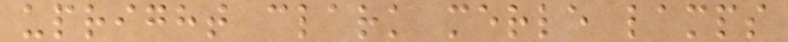upright clark merle lamps
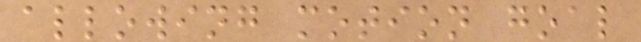allowing motion goal
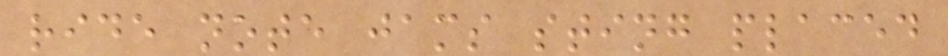ride note jams sting placed
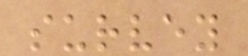survey
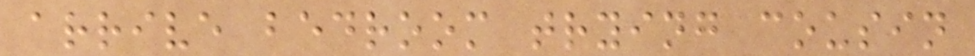arrive bedroom trying cousin
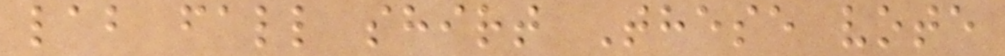lab fall shirt These vote
